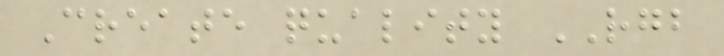Create quality RGB
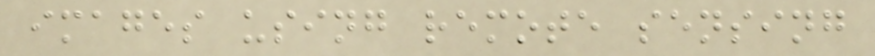images using remote sensing
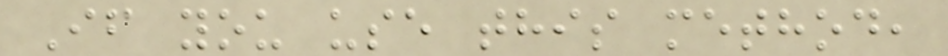If you use this method,
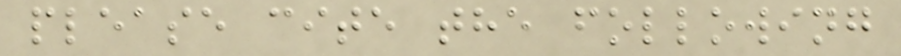please cite the following
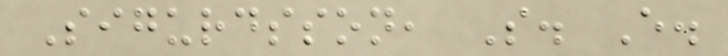Sigurdsson, S. E.
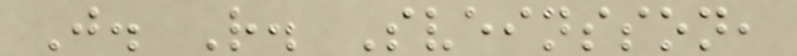J. R. Sveinsson,
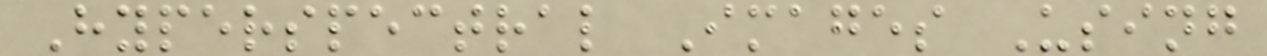Hyperspectral Images Using
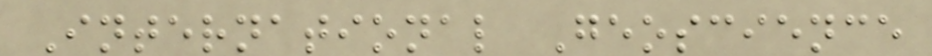International Geoscience
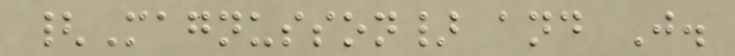{Magnusson} and J.
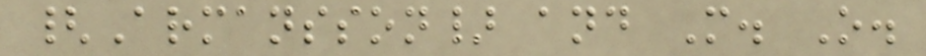{Armansson} and M. O.
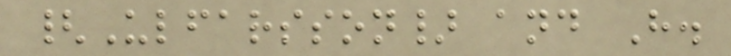{Ulfarsson} and H.
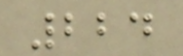224
